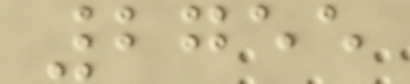2755
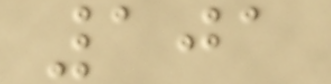101
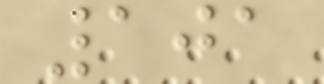101
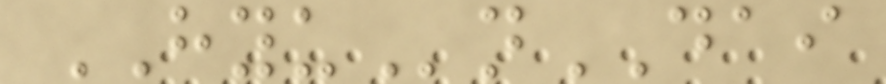HYUnDAI
